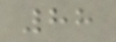88
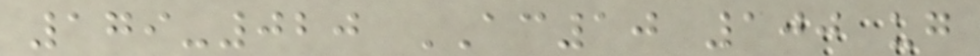179-020 AC10 100 ug
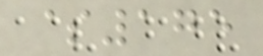$175
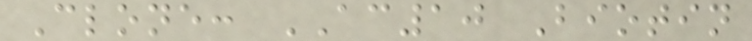Clone: AC10 Biotin
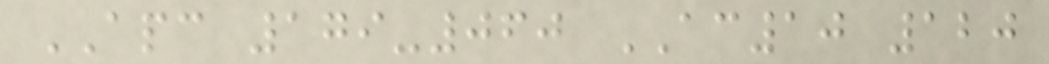APC 179-060 AC10 120
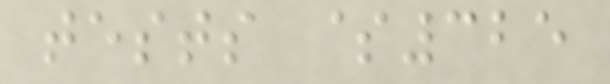tests $325
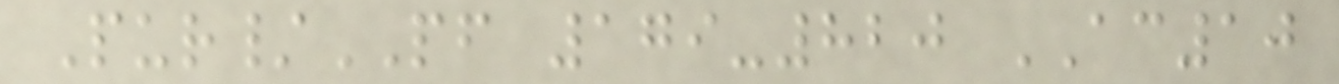Pur/PF 179-820 AC10
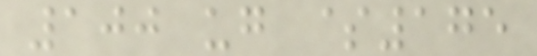100 ug $175
